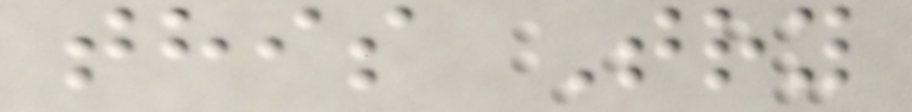this Try
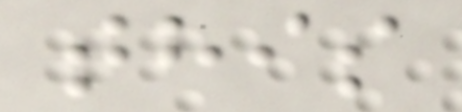this
